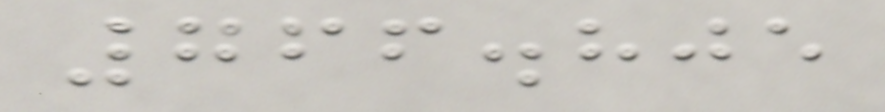766.805
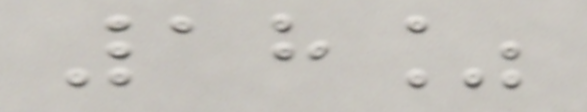18%
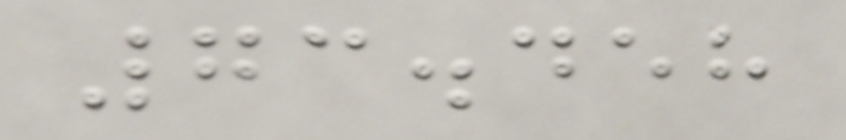73.458
